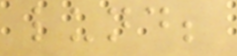lund;
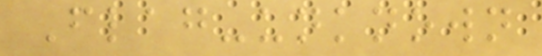Flag-unknown
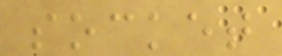socket
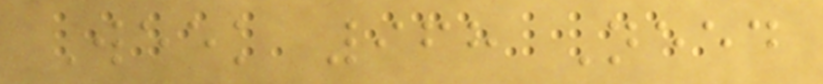Week 968 Need
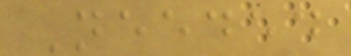Needed
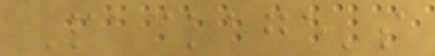Package's
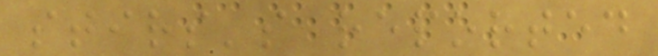stirs's reported
